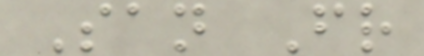San Fr
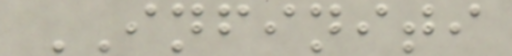INFINITI
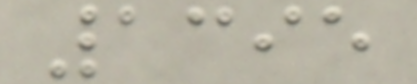1395
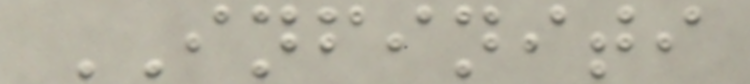INFINITI
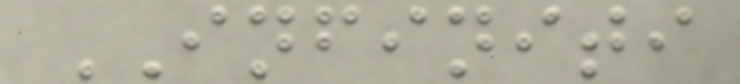INFINITI
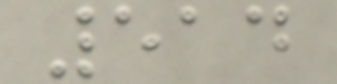514
